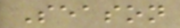Season
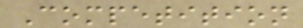Competition
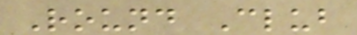Round Club
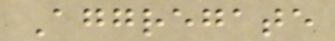Aggregate
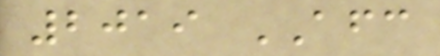2019 AFC
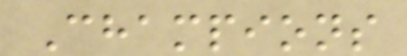Champions
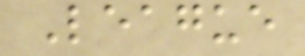League
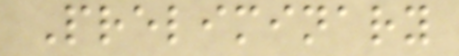Preliminary
